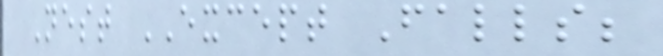Nest EXCEPT Falls;
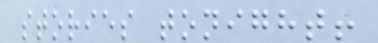stories tonight!
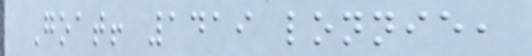Goat! 1419 lonnie,
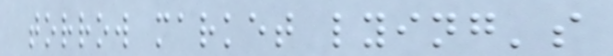torrow market lying's
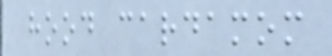hood cardamom
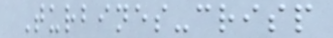Turbines-crisp
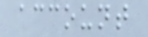account
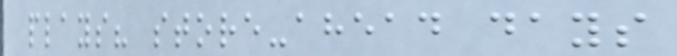plays? store-ahead days
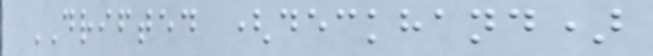DRIFTED (deckhand)
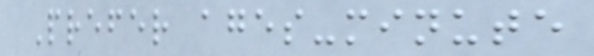Prefer ages-minute
